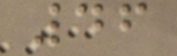46
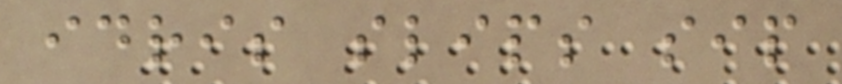idris slips sip
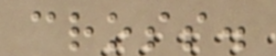cross.
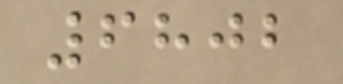6802
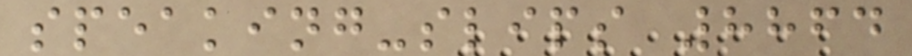speaking-slips 8864
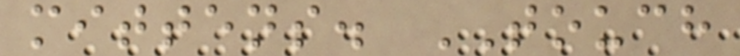mittens. TOUCH
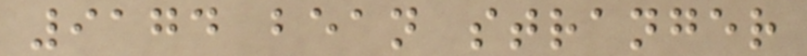9174 bean stranger
